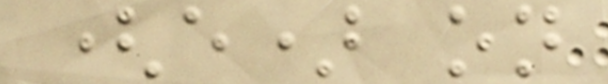(e) on
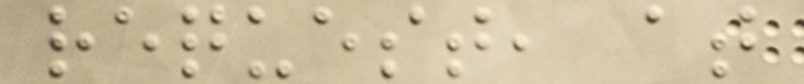request, at
